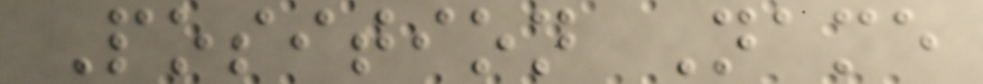Position Name
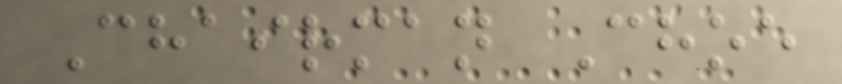Chairman Choe
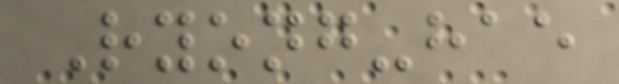Ryong-hae
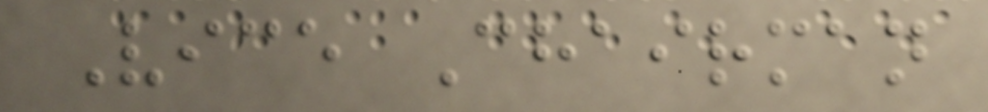Vice Chairman
